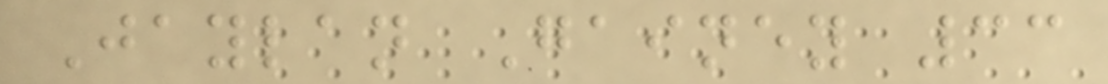Jaylan Gainey 33
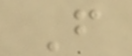F
